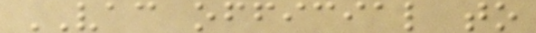VAC official to
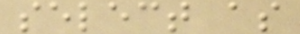select as
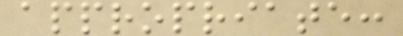appropriate:
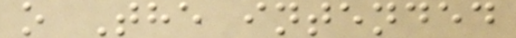o The intended
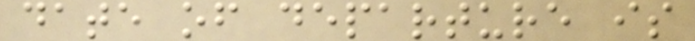date of departure is
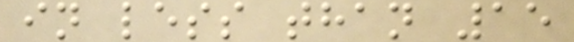in less than 15
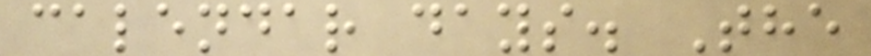calendar days. The
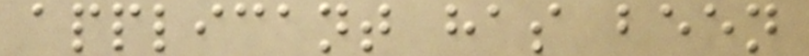applicant has been
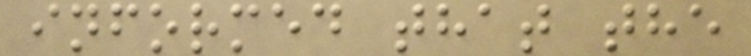informed that the
